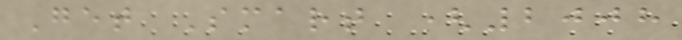Get Smart (2008
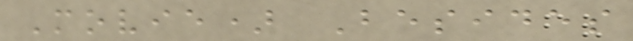Movie) Besides
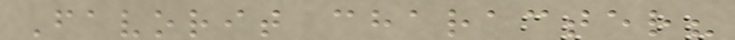Favorit character?
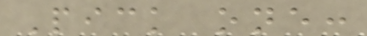Pick one:
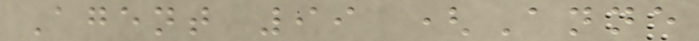Agent 99 (Anne
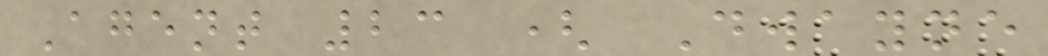Agent 23 ( Dwayne
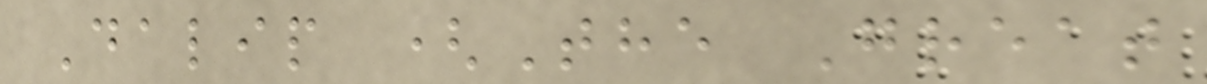Dalip (The Great
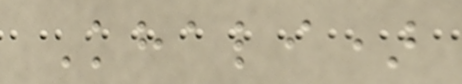Khali)
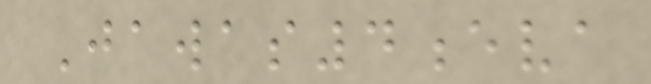Jawas4eva
